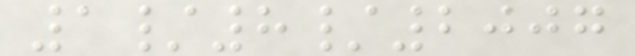1/8/2007
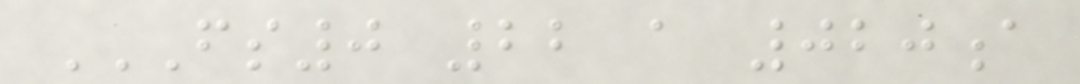FS0 22 A 020A
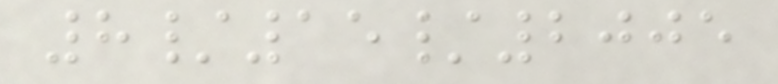8/15/2005
